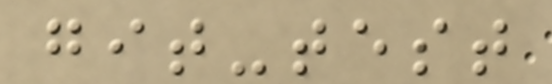git-test
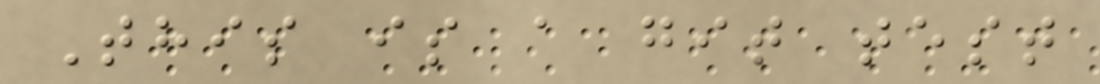This is a git test
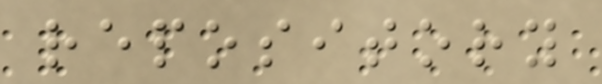repository
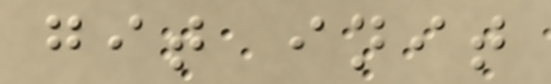git init
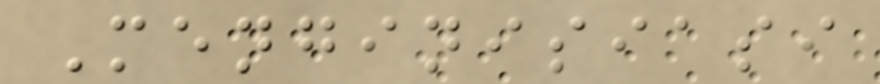Menginisiasi
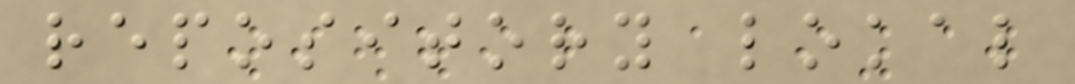repository lokal
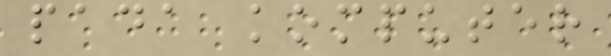pada komputer
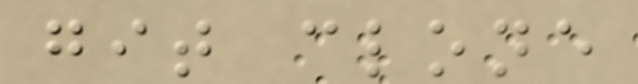git clone
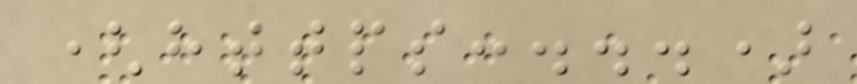(https:...)
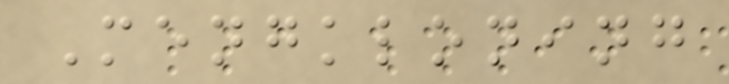Mengkloning
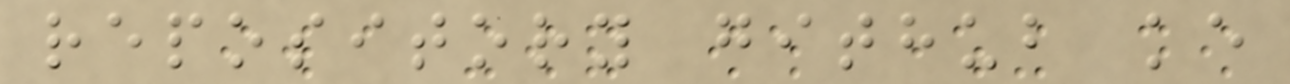repository github ke
